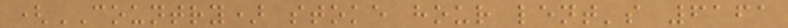(COUNTRY) stoke hour lent's 6161
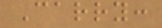Carry:
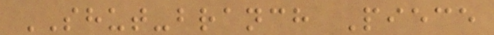SHUT-branch Piece
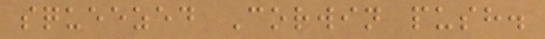squeezed Corwin push.
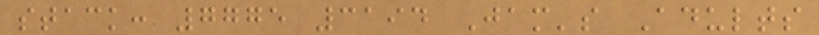stack: 7775 3194 Jam's Adults
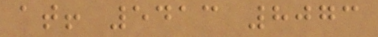at! 5413 8073
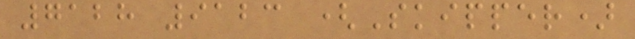7128 9123 (Skipper)
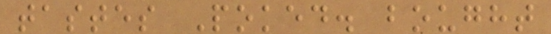tastes Poked. bought
